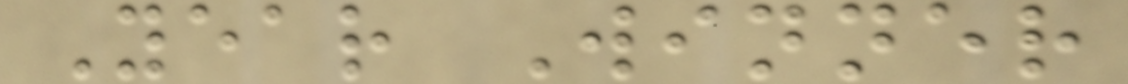Year Winner
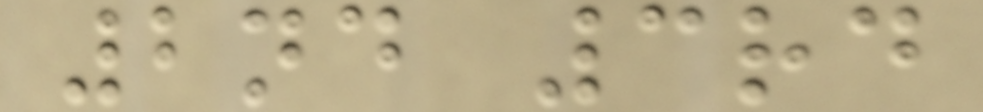2nd 3rd
